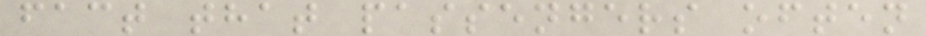fact that passengers often
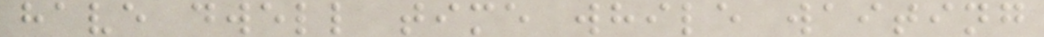have dwell time while waiting
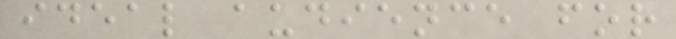ideal audience for
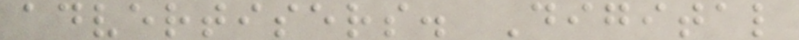advertisers. Digital
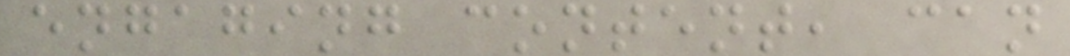engaging content, can
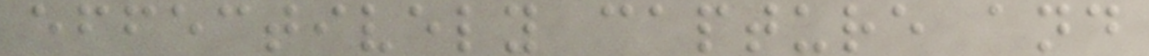effectively capture and
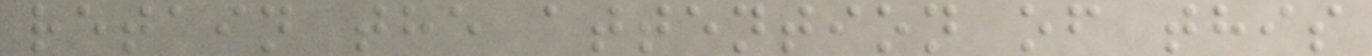retain the attention of this
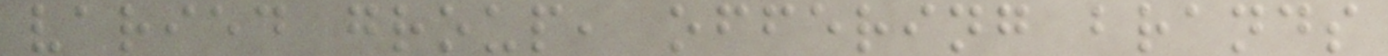varied group, offering brands
